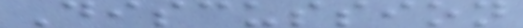Discussion
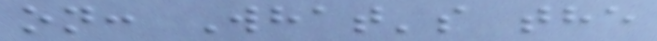on: What's the
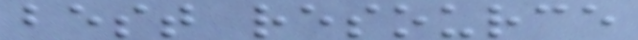best resource
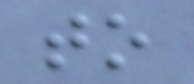to
